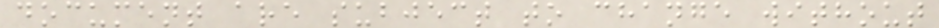document are subject to change without
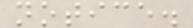notice.
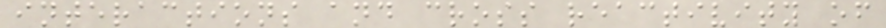interactions and cross reactivity of
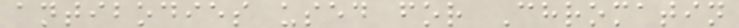antibodies used for Chromatin
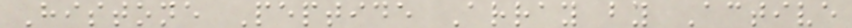Histone Peptide Array by Active
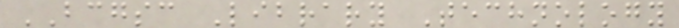BCGSC Library Technology
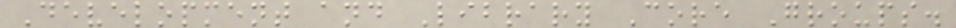Development and Library Core Groups.
